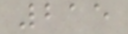215
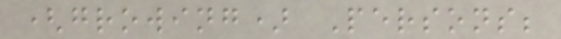(growing) Persons;
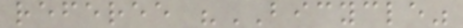referee "BICYCLE"
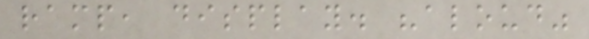ramp, display. "aloud"
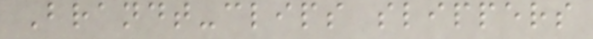Brandt-clips slippers
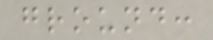ground:
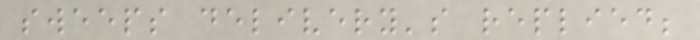sweeps delivery's replied;
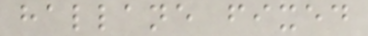hallane fixed
